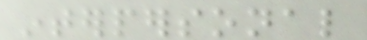interpersonal
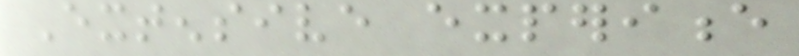Extensive experience
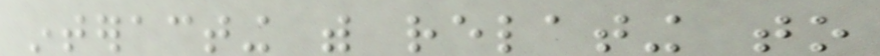interacting with relating to
